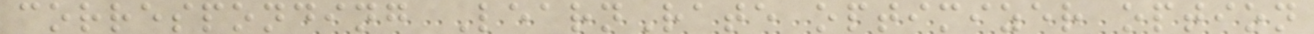corresponding LearnRate optimizer option
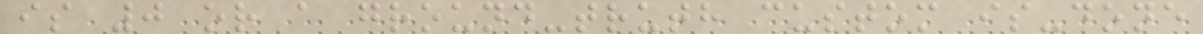is 0 or a ground-truth custom is-done
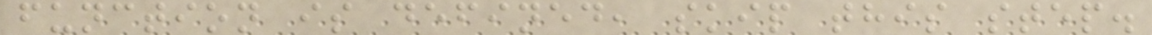function is defined, skip this step.
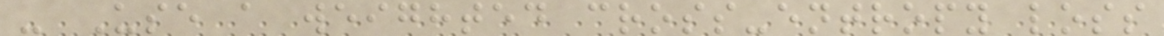- Use a weighted cross-entropy loss
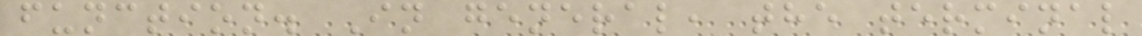function. In general, the terminal
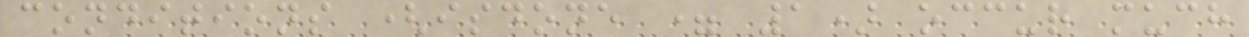conditions (isdone = 1) occur much
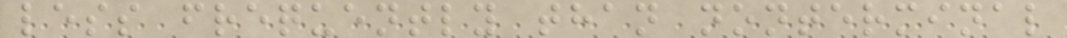less frequently than nonterminal
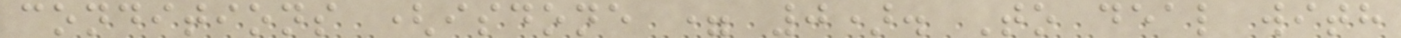conditions (isdone = 0). To deal with
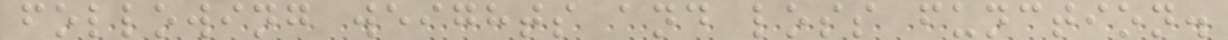following weights and loss function.
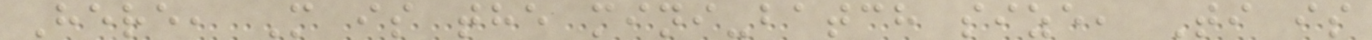Here, M is the mini-batch size, Ti is
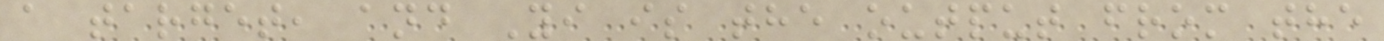a target, and Yi is the output from the
